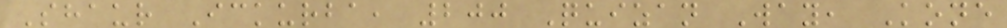Shaur Ickurba, 200 Quizan Way, Kone
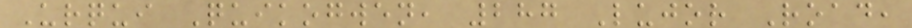Urqui Quikogwen, 287 Lujor Road,
